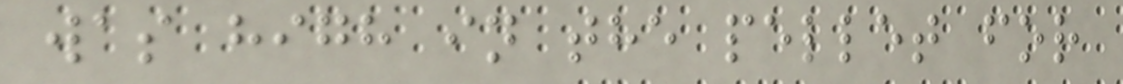was high in the pellet for
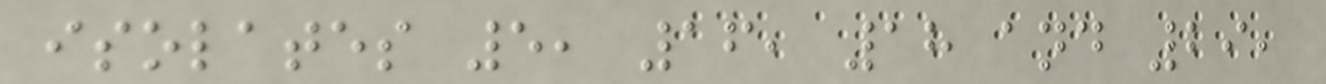isolates 5, 16, 18 and 29,
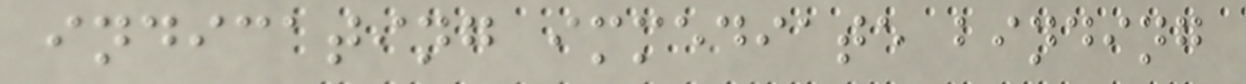indicating immediate binding
